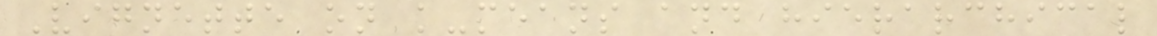Vignette on k-means and hierarchical
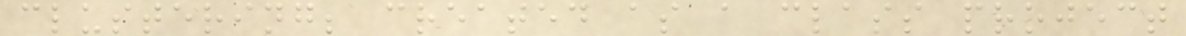clustering; created as a class project
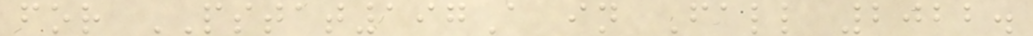for PSTAT197A in Fall 2022.
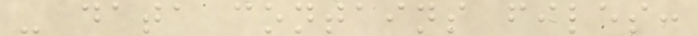- data contains files:
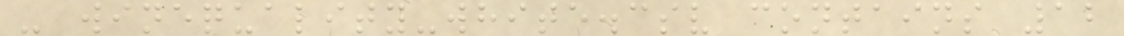- winequality-white.csv contains 12
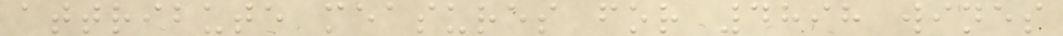attribute measures for 4898 wines
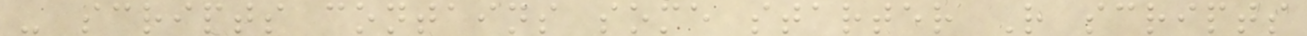- scripts contains some starter R scripts
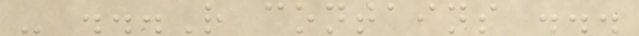- ...R contains ...
